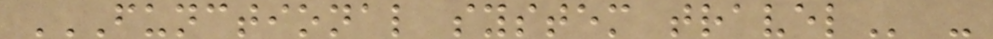FUNCTIONAL SYSTEM TRAVEL -
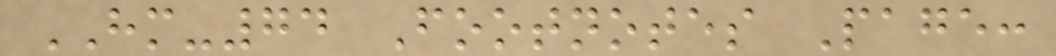HM-74 Footnotes Page:
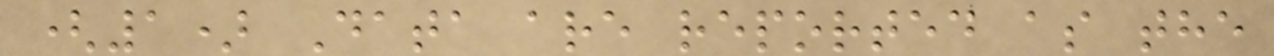(1) Data are reported as the
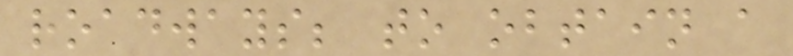roadways; to obtain a
